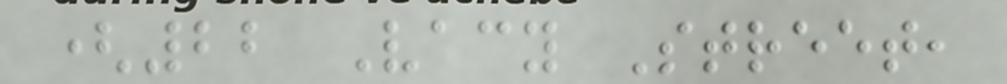(22 Vacy Street,
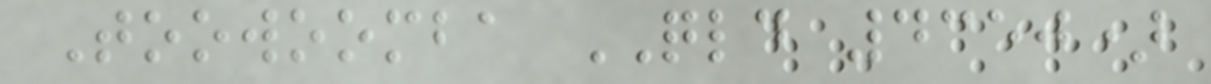Toowoomba QLD 4350)
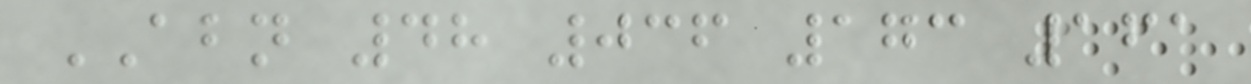ABN 48 036 173 161
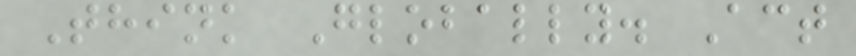Think Globally. Act
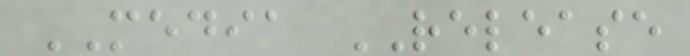MEDIA RELEASE
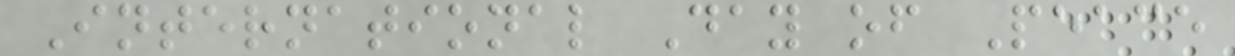International Day of Peace
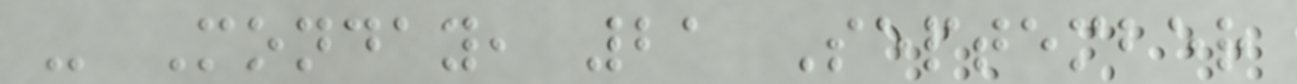- Monday, 21 September
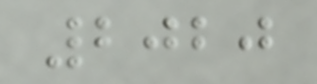2020
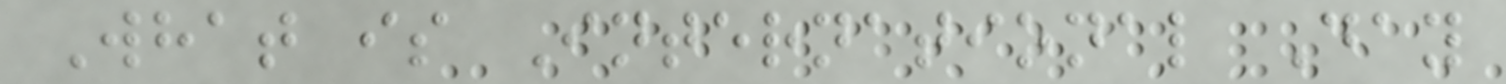What is International Day
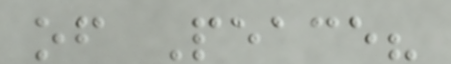of Peace?
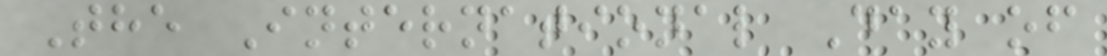The International Day of
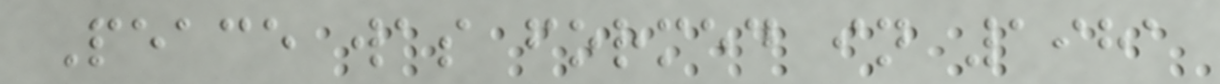Peace was formed in 1981
